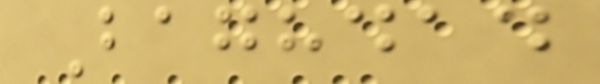Baghdad
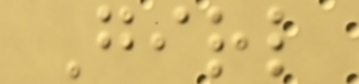Girl
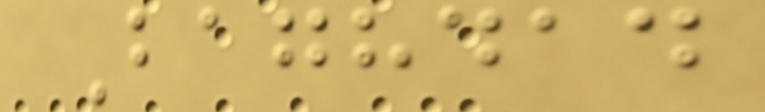Baghdad
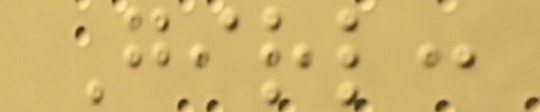Girl:
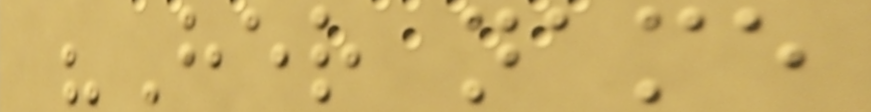"Her name
